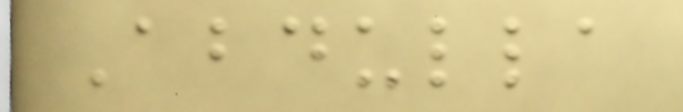Abdulla
